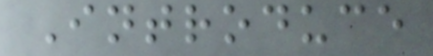Introduce
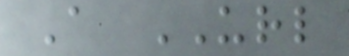A URL
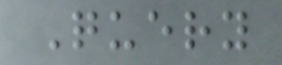Query
